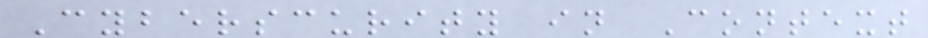Cyberscurity in Context
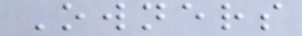Owners
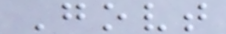Govt
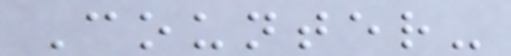Counter-
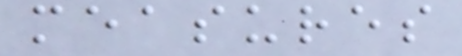measures
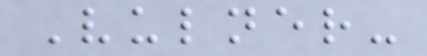Vulner-
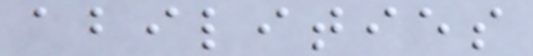abilities
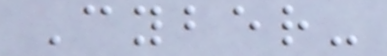Cyber-
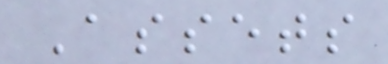Assets
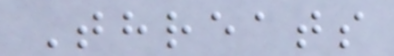Threats
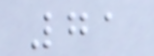71
